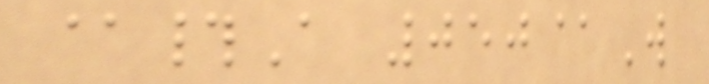@#A 050@W
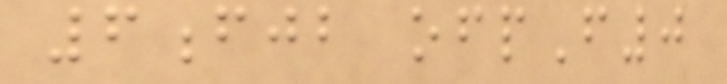6fjb ofpF0
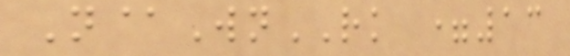N@WnRK =13
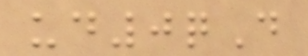ud0qD
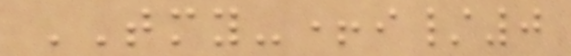TMY-+i/0
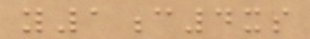y1c4xs
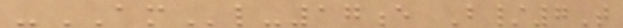-AMl-17e B/7T
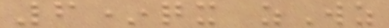6*qx zWz
